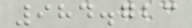984.723
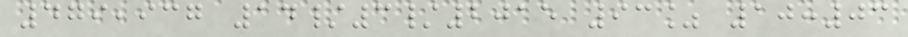479,937 14/3/2015 93% 10:03
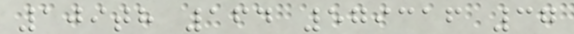109th 164 579316 37
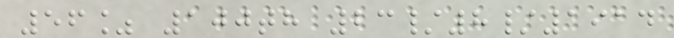56% 100th 23/8/1914
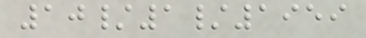10/1/1959
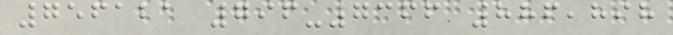756121 796-7366 886,898
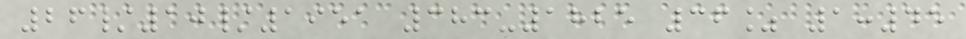26/10/1951 383-1825 36% 1:45
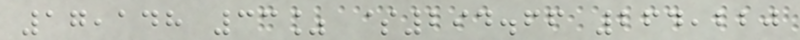17,148 33% $294.66 264,220
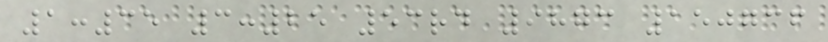1:35 3:25 53rd 9873 150736
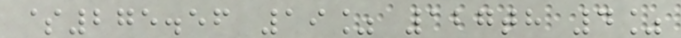$275.56 19% 127th 4%
